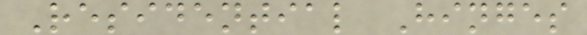Residential Hinges
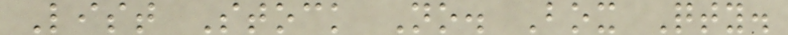List Stock No. Box Qty.
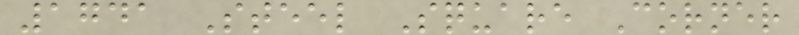1741 Steel Square Corner
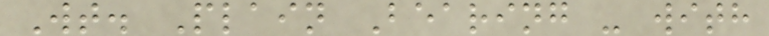Wt. Plain Bearing - with
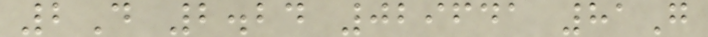2D 2.24 029641 81G
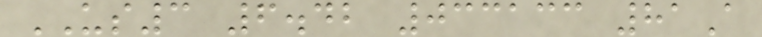US3 6.42 033133 81A
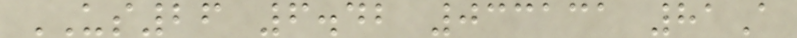US26 6.42 033131 81A
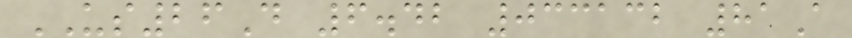US26D 6.42 033132 81A
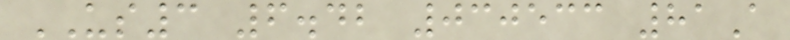US3 6.42 030533 81A
